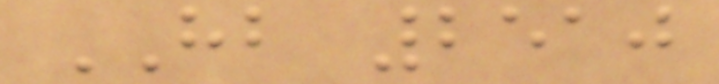HB 2510
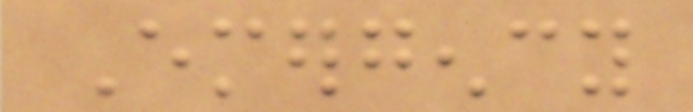Emergency
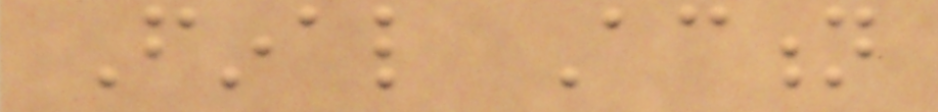Final Action
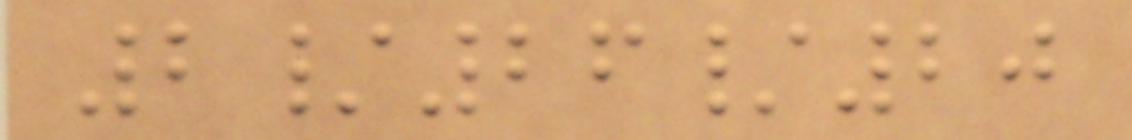2/26/20
